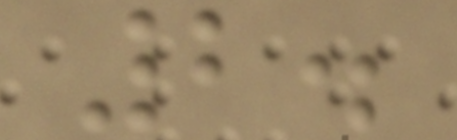2.
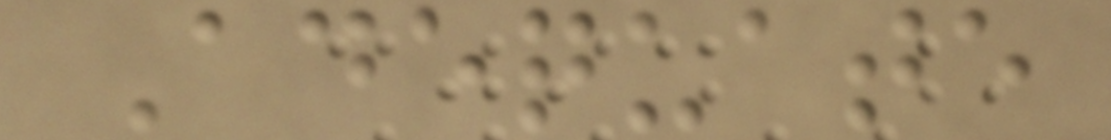Adequate
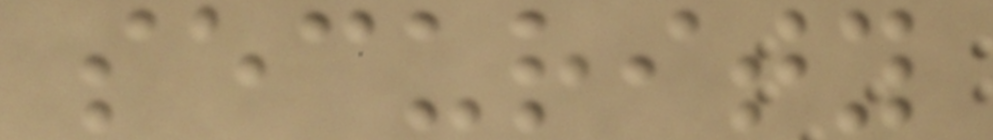security
